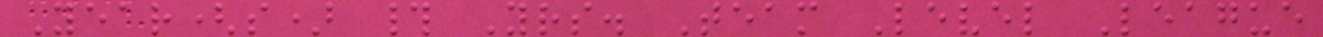Year(s) # Yrs. Team Level League
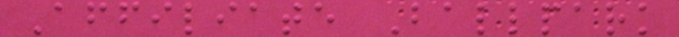Affiliate Ballpark
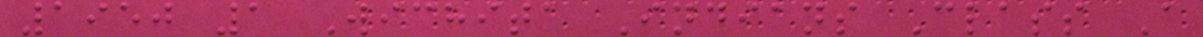1950 1 Wichita Indians Class A
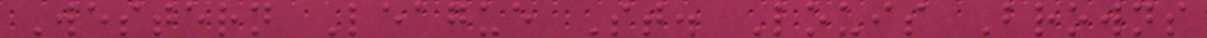Western League St. Louis Browns
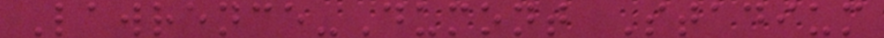Lawrence-Dumont Stadium
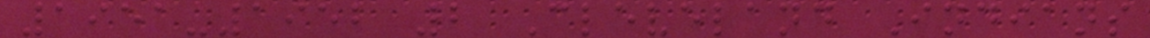1951-1952 2 Cleveland Indians
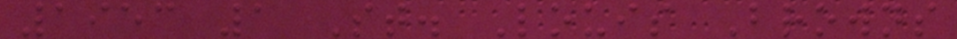1953 1 St. Louis Browns
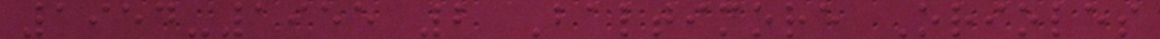1954-1955 2 Baltimore Orioles
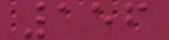156
